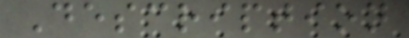Description
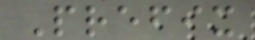Prefix
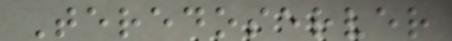Teredoserver
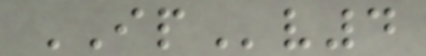IPv4
